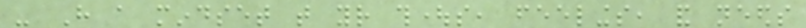- Have a mindset that your thoughts, feelings, and needs
